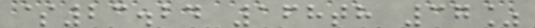$23.24 168th 37%
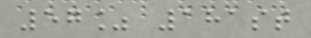57% 181st
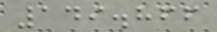149.866
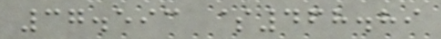37.593 $468.89
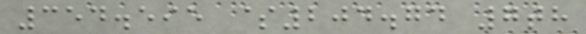354.595 $204.74 7th
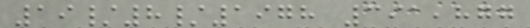19/8/1978 391,877
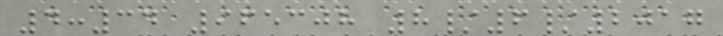4:34 965308 8/6/2017
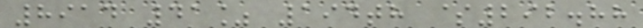8914 41% 194th $292.88
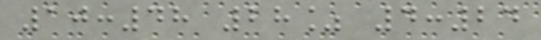10:48 28% 4:24
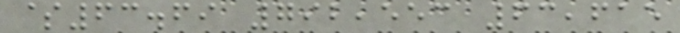$63.69 792,553 63,615
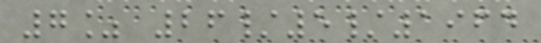7% 26/5/1964
